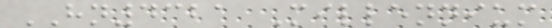HN4321 Millennium
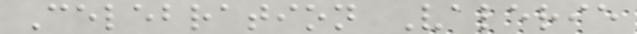Celebration Valerie
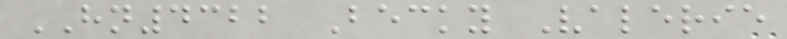HN4322 Becky Valerie
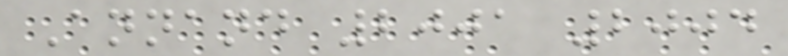Annand 2001 2004
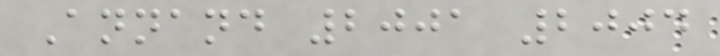Annand 2001 2004
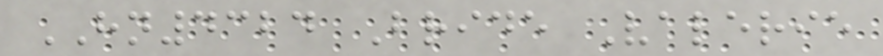HN4324 Bride Valerie
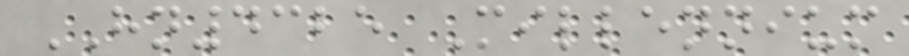HN4325 Millennium
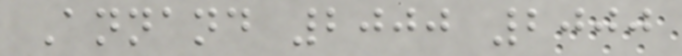Annand 2000 2000
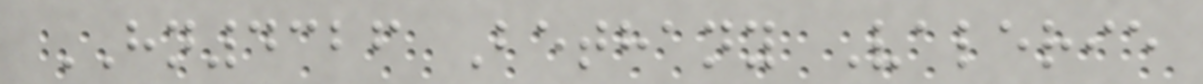HN4326 Bethany Valerie
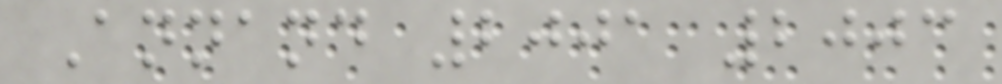Annand 2001 2003
